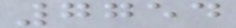7754
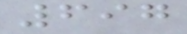697
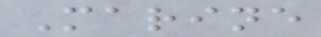Marine
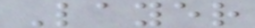Layer
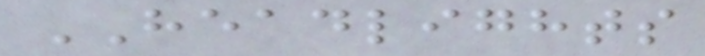HEADLIGHTS
